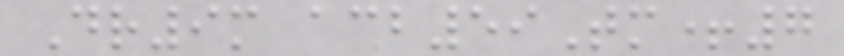Dr9m acb59Tm+7
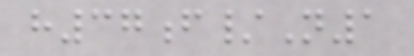h37f/N1
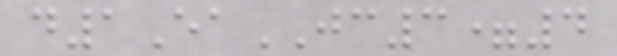d1EaJC3=4
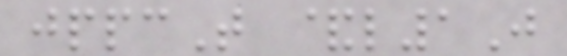jppcT &l1J
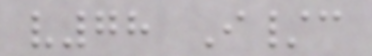v78 I/c
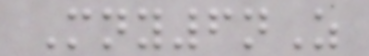Mny6nZ
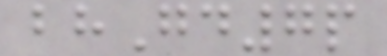bhGd7p
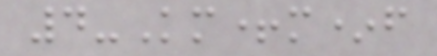4-Km+m*f
